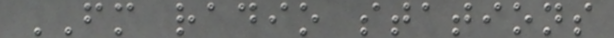FM radio stations
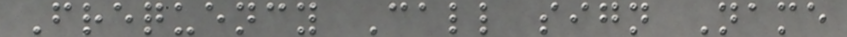Frequency Call sign Name
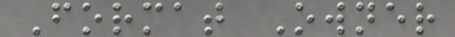Format Owner
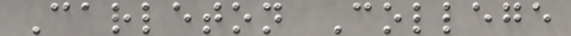Carleton College
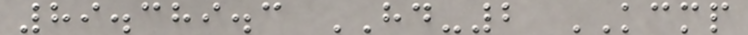89.389.3 HD-2 KCMP
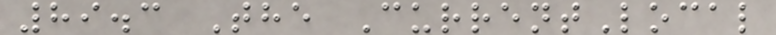89.3 The CurrentLocal
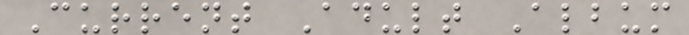Current Adult Album
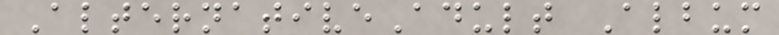AlternativeAdult Album
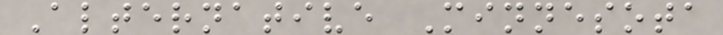Alternative Minnesota
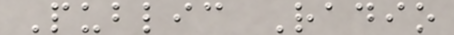Public Radio
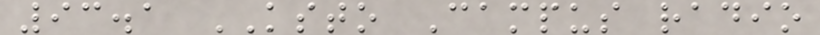93.1 KSTO Campus radio
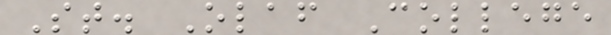St. Olaf College
